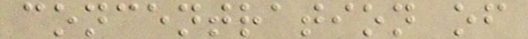concentration of
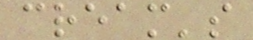cream's
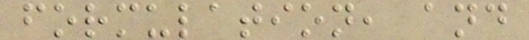formulation, and
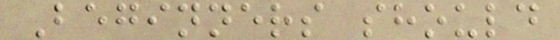Beginners should
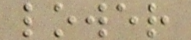lower
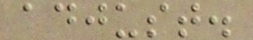adjust.
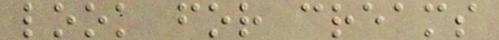look for creams
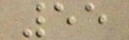55
